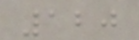120
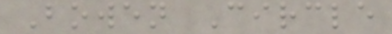Bowen Circle
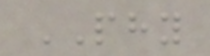PHY
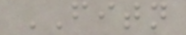FITN
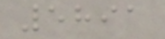5891
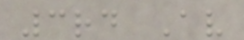3rd Av
